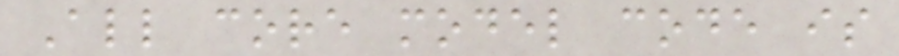All core model code is
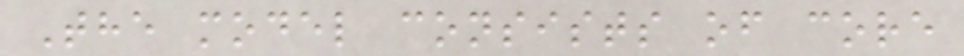The model consists of core
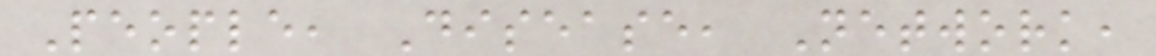People, Disease, Network,
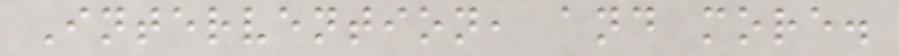Intervention, and more.
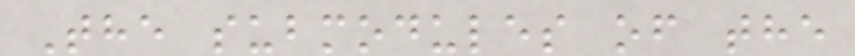The submodules of the
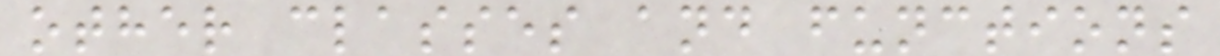other classes and functions
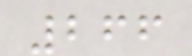266
